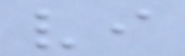vi
